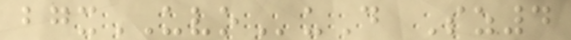bgxUVOuD Sz4
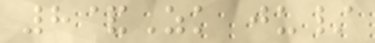8&Zk ju/
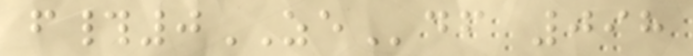f#0ZEdf 098
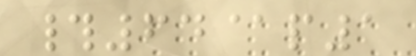#64@p1
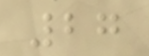27
